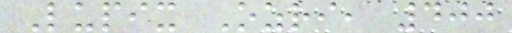Lupix Ozri, 400
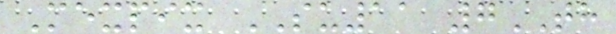Mexpix SU11 7TH
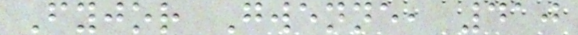Fyjor Gwenne, 410
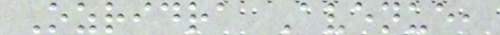Ozridra Avenue,
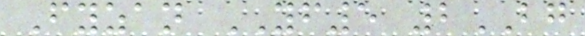Fyzan YF5 2BG
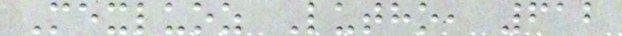Mexluoz Lutho, 612
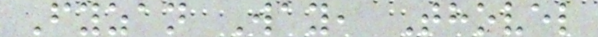Fyzan Way, Thovel
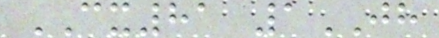CX81 1JH
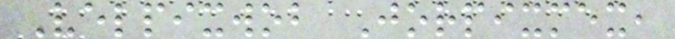Velpixwob Jorpixmex,
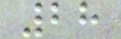28
